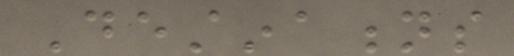Destinations
